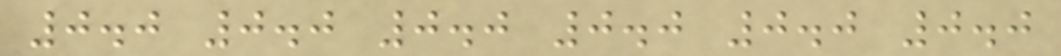0.0 0.0 0.0 0.0 0.0 0.0
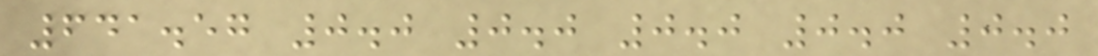641.57 0.0 0.0 0.0 0.0 0.0
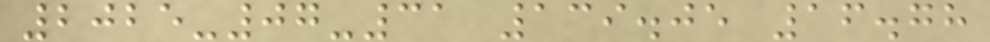2025-07-31 139.05 16.78
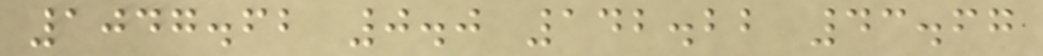1047.62 0.0 142.22 43.67
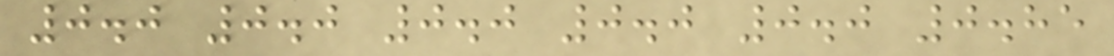0.0 0.0 0.0 0.0 0.0 0.85
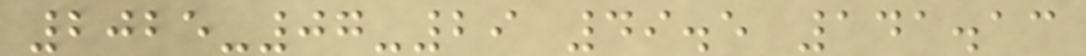2025-07-29 49.5 141.13
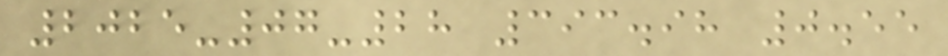2025-07-28 393.98 0.55
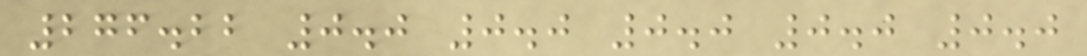276.22 0.0 0.0 0.0 0.0 0.0
